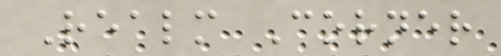Realm Corner
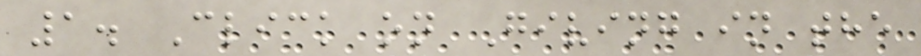1. Click on Giving in the
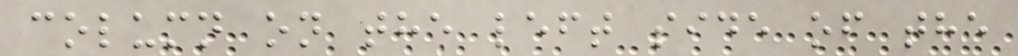column on the left side of the
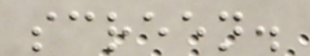screen.
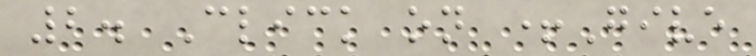2. Click on +Give
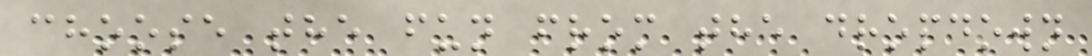choose the fun from the dropdown
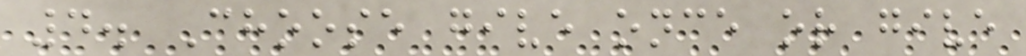4. Choose give once or give
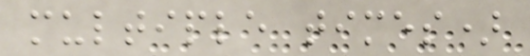multiple times)
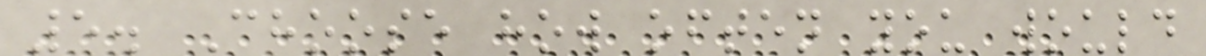5. Choose how often you would
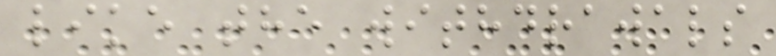like the withdrawals
